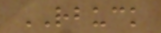RBUCK
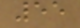55
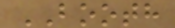BOOTH
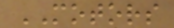MOTORS
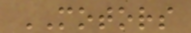MOTORS
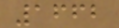1662
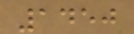1450
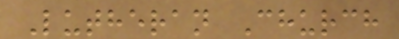Lutheran Church
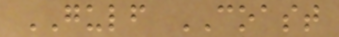GULF COAST
